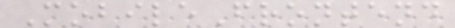MobileFrontend
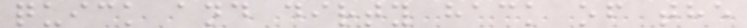quick and dirty hack of the
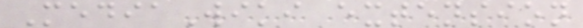MediaWiki extension
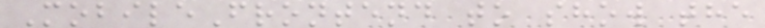MobileFrontend to show the
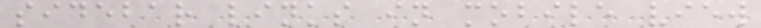sidebar links in mobile view
